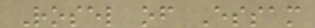Rosel of Essam
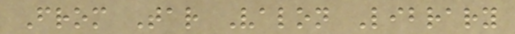From Tar Valon Library
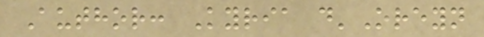Author: Kyria d'Oreyn
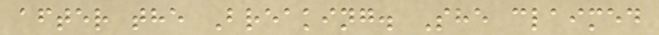after the Breaking. She claimed
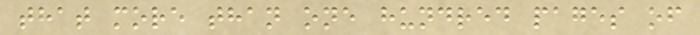that more than one hundred pages of
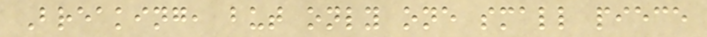Breaking, but only one small piece
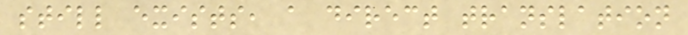still exists, a direct translation
